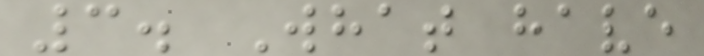3. What have
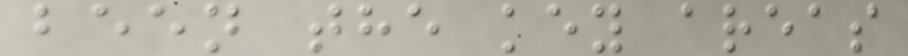been the key areas
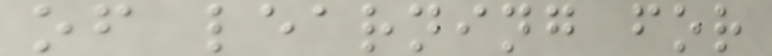of learning for
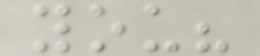you?
